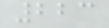223
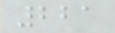221
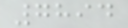7894
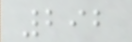292
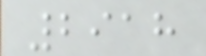2918
